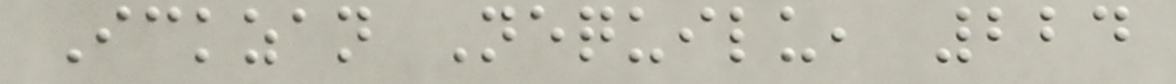Ickzan Nequilu, 224
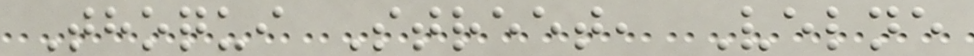Thoqui Street, Velne
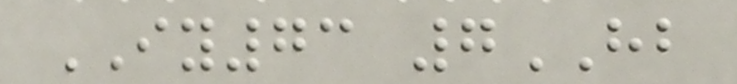IY73 7HB
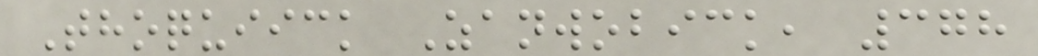Thoquiick Zanwobick, 378
